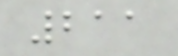211
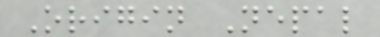Origin Nepal
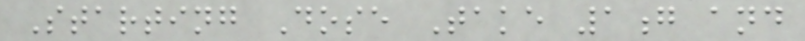Starting Dose Take 1g and
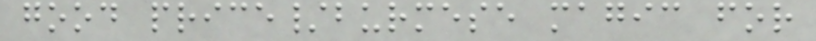good price/burmese magic for
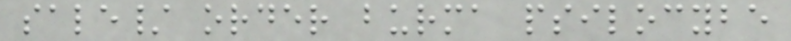sale/ order burma psilocybe
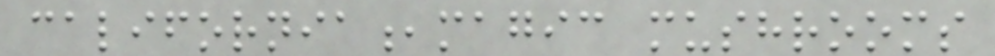california,magic mushrooms
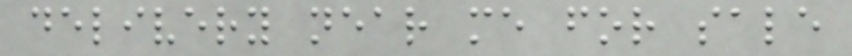delivery near me for sale
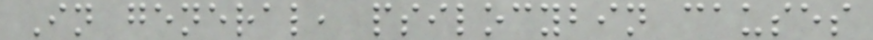In general, psilocybin causes
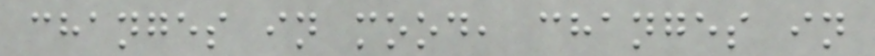changes in mood, changes in
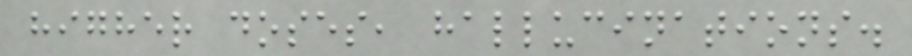higher doses, hallucinations.
